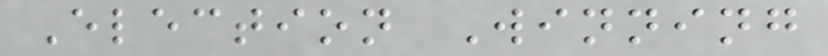Election Winning
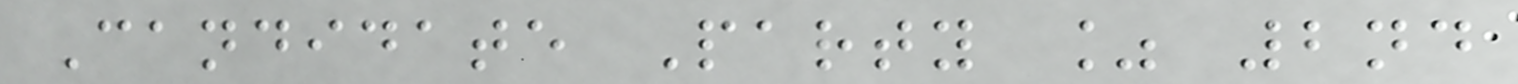Candidate Party % 2nd
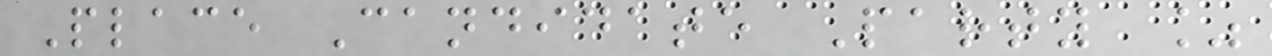Place Candidate Party %
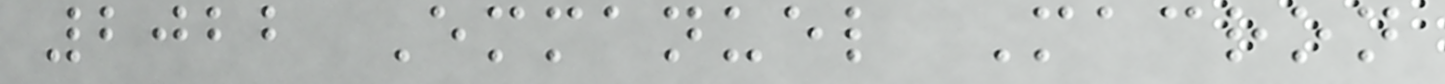2022 Emmanuel Macron
